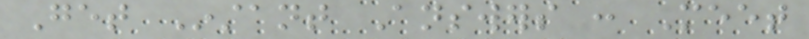Get Instant Answers : Meet
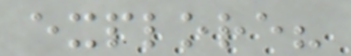explore?
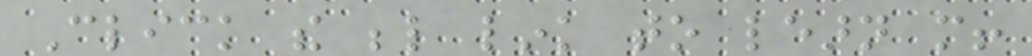Click the below link to learn more!
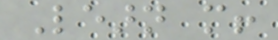Learn more!
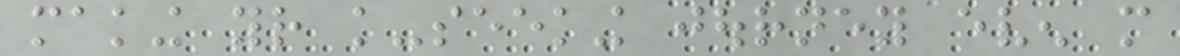making your knowledge-seeking journey even more
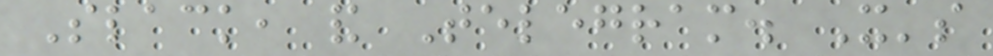Slack, and Telegram. It's
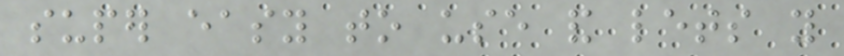super easy to use and lets you
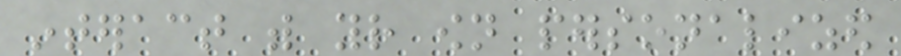interact with your own personalized
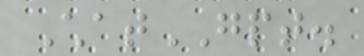ChatGPT.
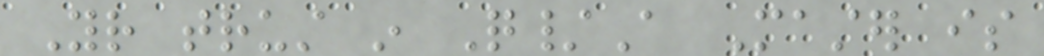Your trust in Q/A Master is
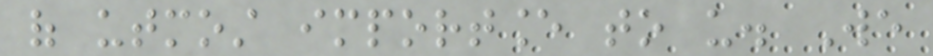of utmost importance to us. We
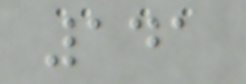141
